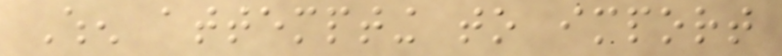When attempting to import
